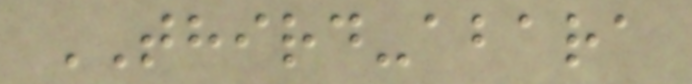THIRD-abara
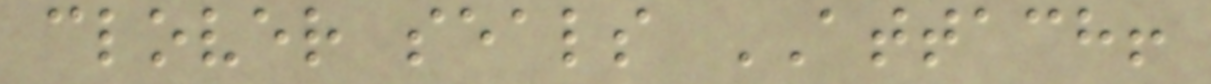clover seals ATTACH!
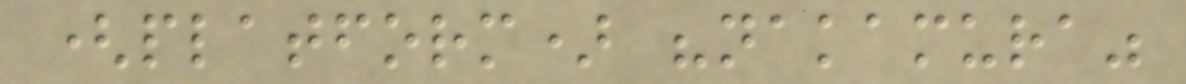(platform) "nakamura"
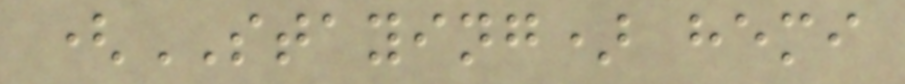(STAYING) hemi
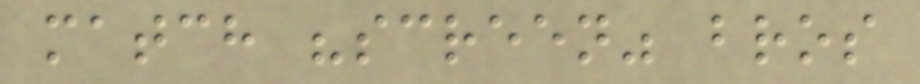match "screen" bros
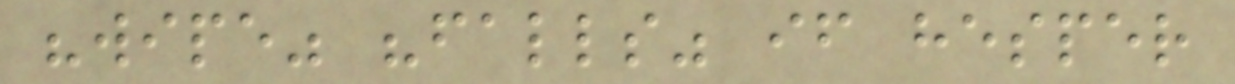"wipe" "falls" if hesper
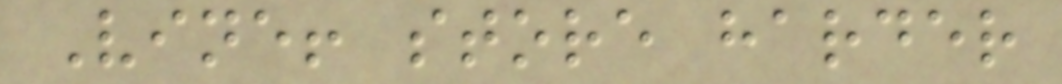Vine! store harder
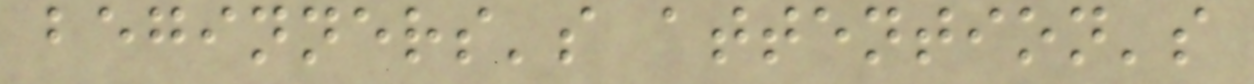beginners's attention's
